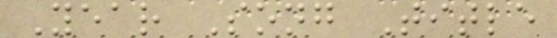Year Song Title
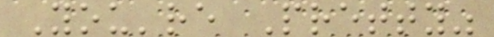You're Pretty"
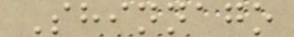Shinnago
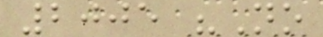2005 "No
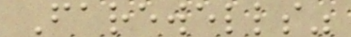Farewells"
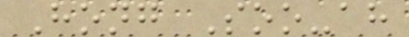Hong Soo-ah
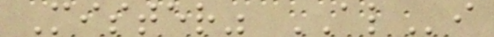Mister" ALi
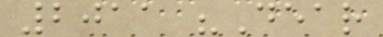2011 "Dear
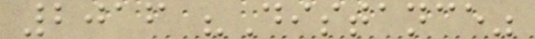2016 "Distance"
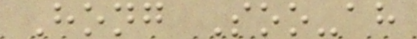Hong Soo-ah
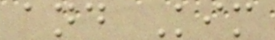and Kim
